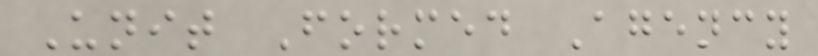Unit Formed Agency
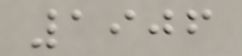1906
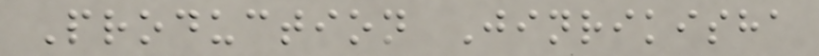Production Jinrikisha
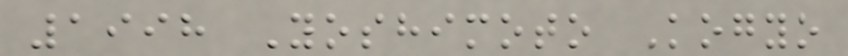1998 Yoshimoto Kogyo
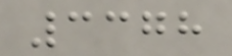3378
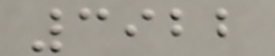3922
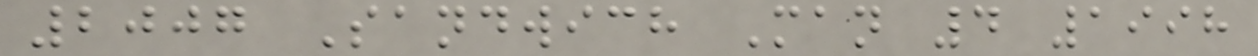2007 Sandwich Man 4 1998
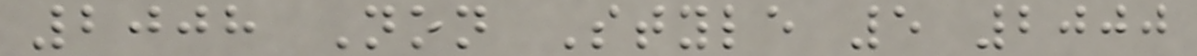2008 Non Style 5 2000
